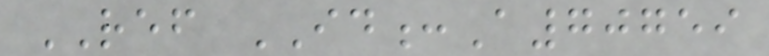REF ID:A70759
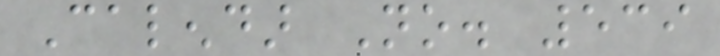Calendar No. 539
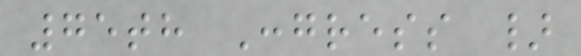75th Congress }
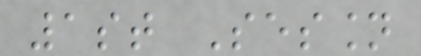1st Session
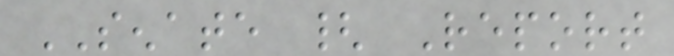SENATE { Report
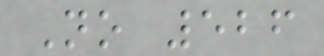No 526
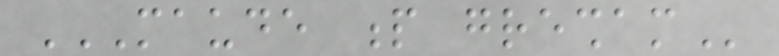MAUDE P GRESHAM
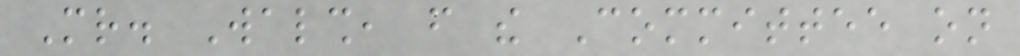Mr. Walsh, from the Committee on
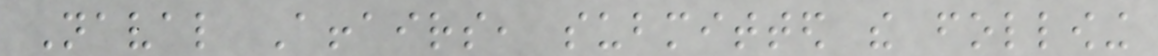Naval Affairs, submitted the following
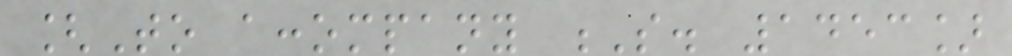[To accompany S. 1453]
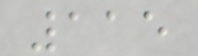115
